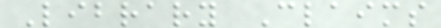Library Claims
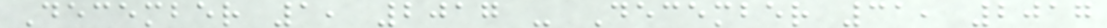December 1, 2017 - December 31, 2017
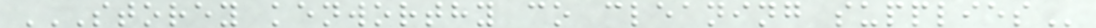STOREY KENWORTHY CO CLEANING SUPPLIES
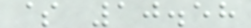$ 10.58
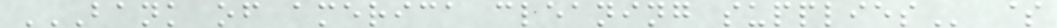BANK OF AMERICA CLEANING SUPPLIES $
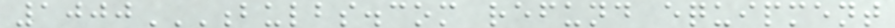1000BULBS.COM REFUND EQUIPMENT
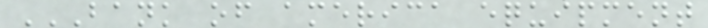BANK OF AMERICA EQUIPMENT
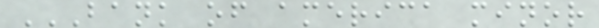BANK OF AMERICA MINOR
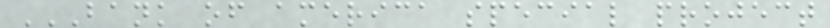BANK OF AMERICA SPECIAL PROJECT
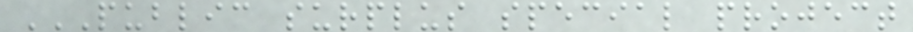PUBLIC SURPLUS SPECIAL PROJECT
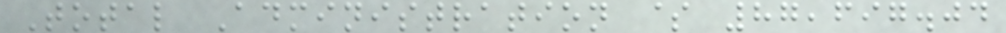Total Administration $ 87,697.04
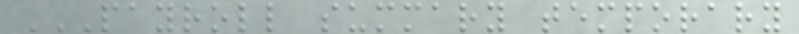PAYROLL SUMMARY TEMPORARY
